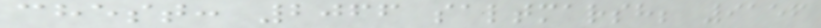chest: 2066 saltmarsh; 9156
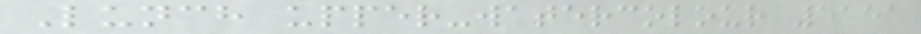Lunch upper-watercolour 5151
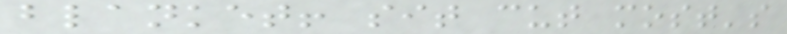blanket! sit cut most's
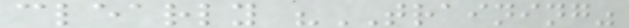clearly "TRAINING"
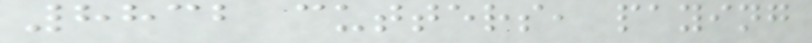8832 cutters, paying
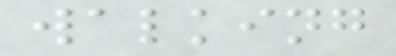walking
